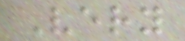Very
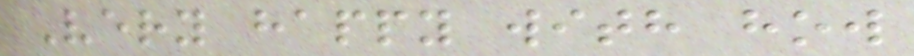Very happy with how
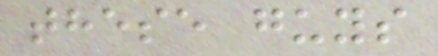these guys
